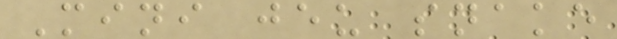Mini jeu snake
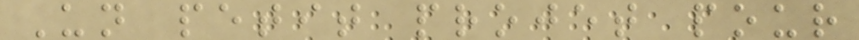Un petit projet pour
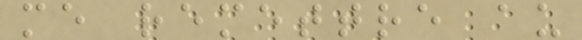me remettre au
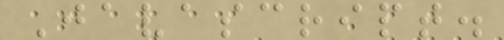Javascript.
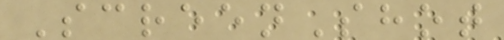ScreenShot
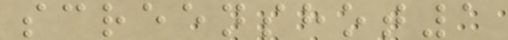screenshot1
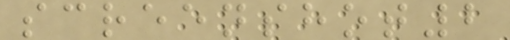screenshot2
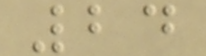24
